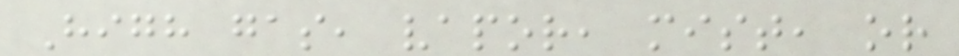High gas, vapor, mist, or
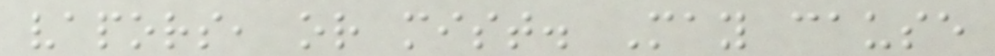vapors, or mist. May cause
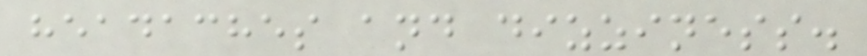headaches and dizziness.
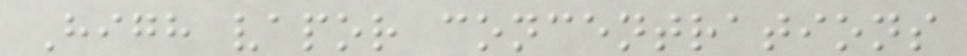High vapor concentrations
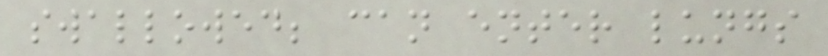swallowed; can enter lungs
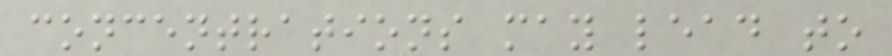concentrations may lead to
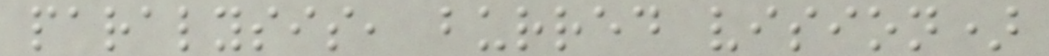paralysis, burred vision)
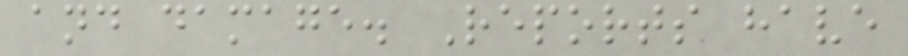and damage. Reports have
